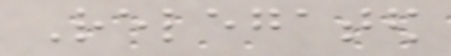Relegated
